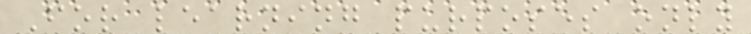For learning purposes only
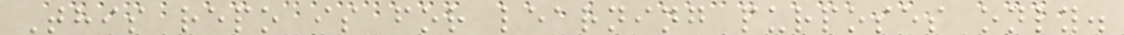This repo is for learning purposes only.
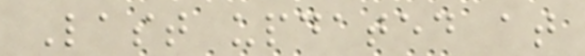Last updated at
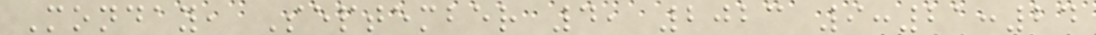Monday, September 4, 2023 9:21:24
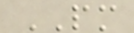PM
